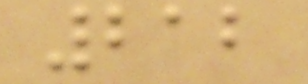212
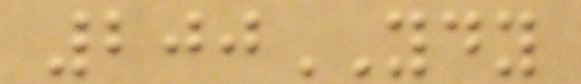200YDY
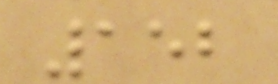152
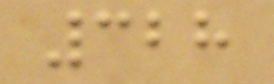328
